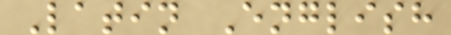Latin English
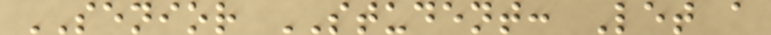SENIOR STUDENT: Let a
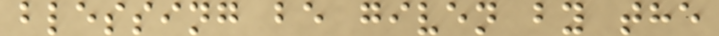blessing be given by the
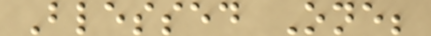Blessed One;
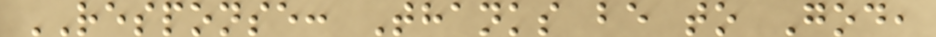RESPONSE: Thanks be to God,
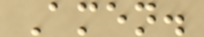Amen.
